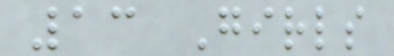13 Girls
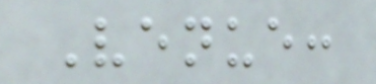Venue:
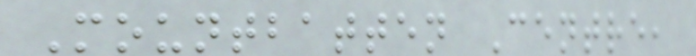Mountbatten Centre,
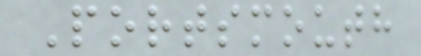Portsmouth
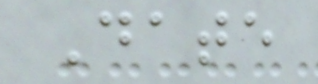Date
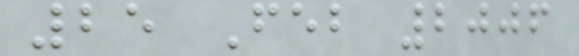25 Feb 2006
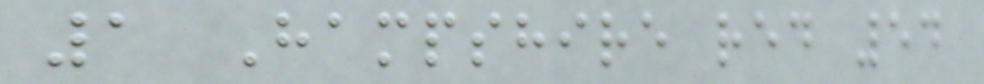1 Hampshire red 54
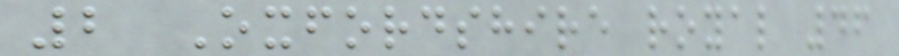2 Oxfordshire royal 46
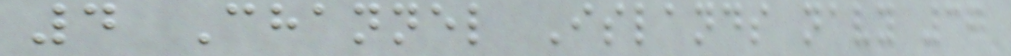4 Channel Islands navy 36
